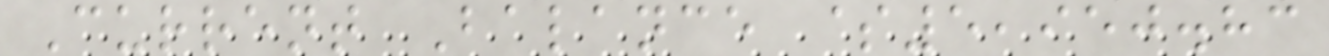Current Balance $5,950.83
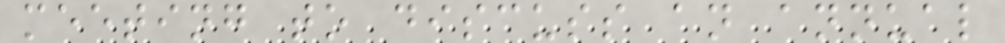meeting to discuss an annual
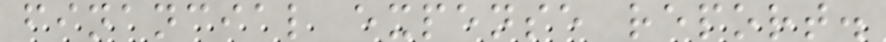financial expense report.
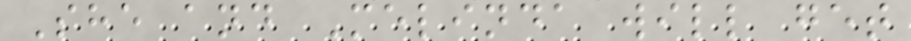She and Melinda will get
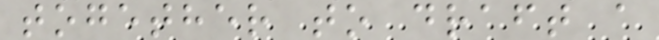together to draft a
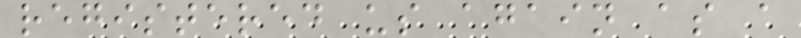registered us again as a
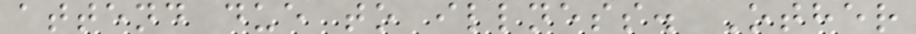attend due to illness. Other
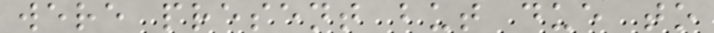were present but due to
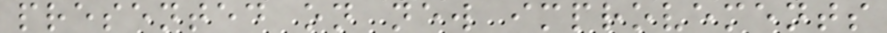presented on new improvements
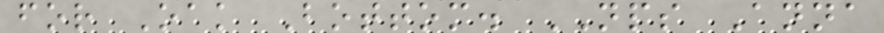for Oak Bottom. NPS Anna
